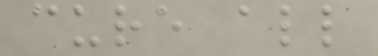cure all
